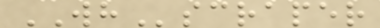WHscraper
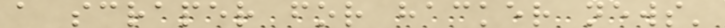a scraper for hacker news'
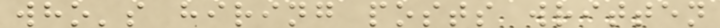who's hiring posts written
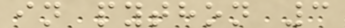in python 3
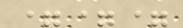===
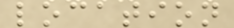location
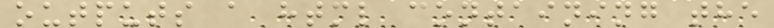outputs a html containing the
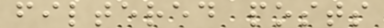filtered posts
